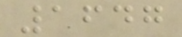1647
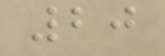20
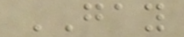GAY
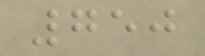750
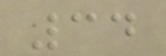34
